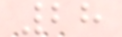28
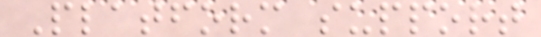Platform support
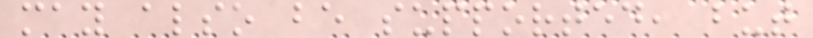may also be supported, but
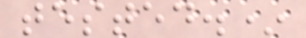tested.*
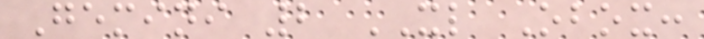Gemini 2 XL Obox:
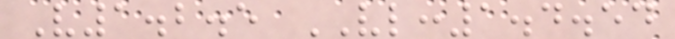V1.2.5 VL:1.4.54
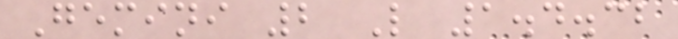Gemini 2 L 1.4.32
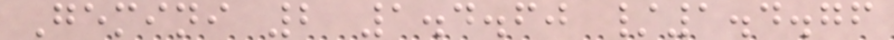Gemini 2 1.4.60 /1.4.76
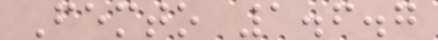Femto 1.6.7
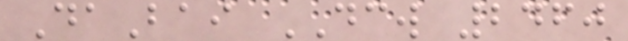DaBai DCW 2460
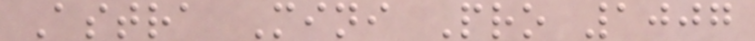Astra Mini Pro 1007
